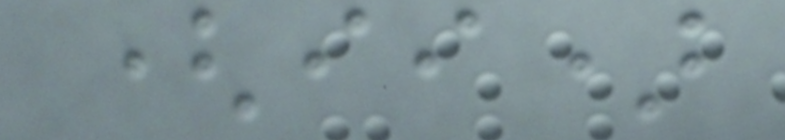(ii)
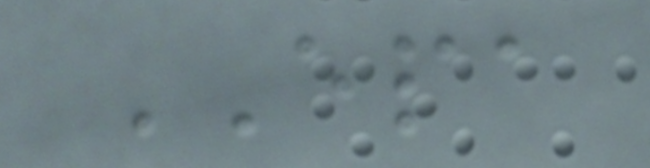EPA
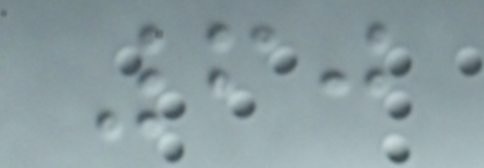60
